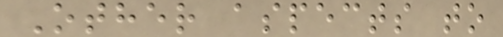Other aspects to
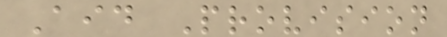Aid Provision
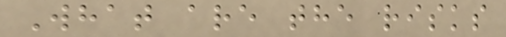What are the risks
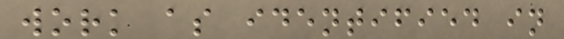work as identified in
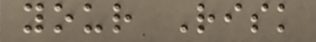your Risk
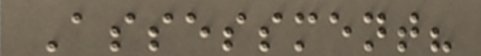Assessment?
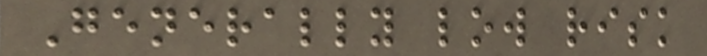Generally low risk
